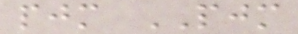pjm PJM
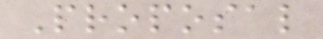Proposal
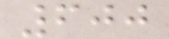600
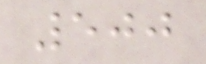500
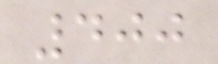400
